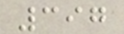397
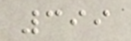399
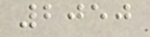2050
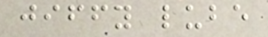jiffy lube
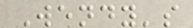Wendy's
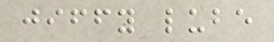jiffy lube
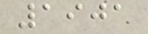1901
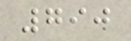790
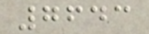7643
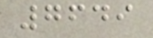7649
